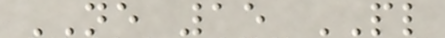NE 15 PL
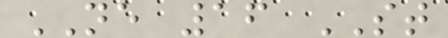NE 16 ST
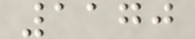1170
